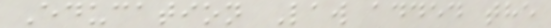Education Law added the
